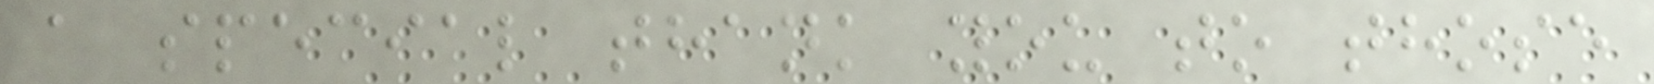a special thank you to those
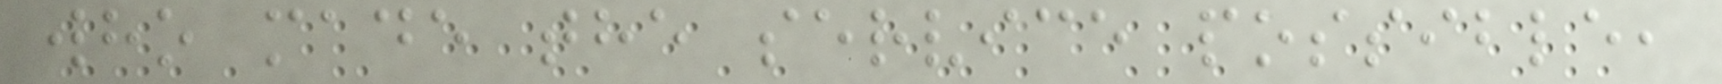who made the service possible,
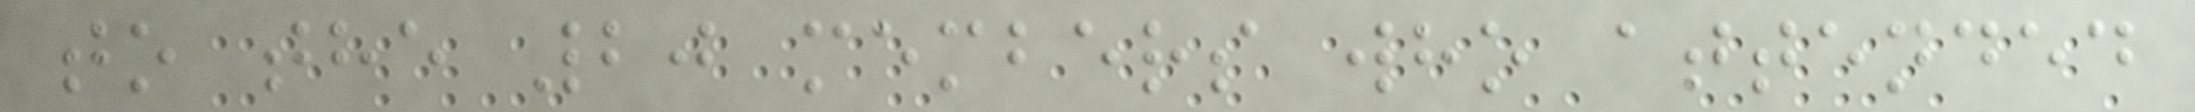to the 20 members who attended
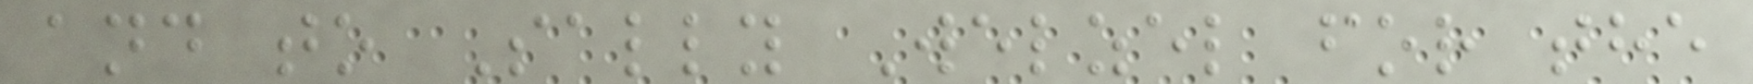and to Sally Welzel for the
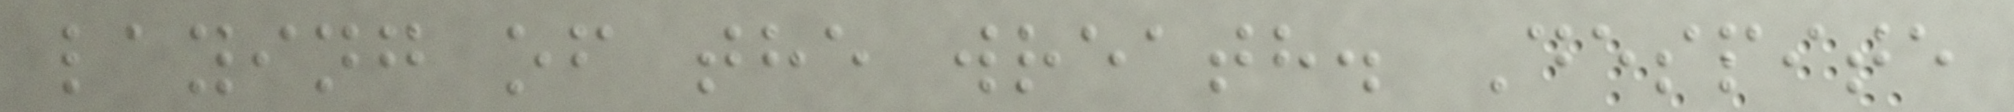laying of the wreath. Despite
